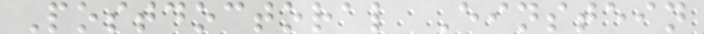Postdoctoral Einstein
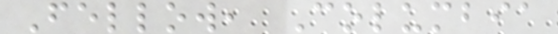Fellow, Columbia
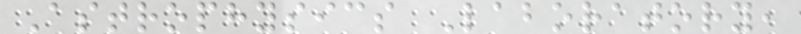Astrophysics Laboratory,
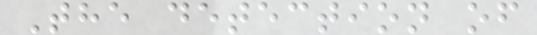The detection of
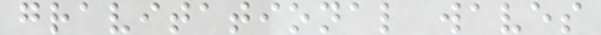gravitational waves
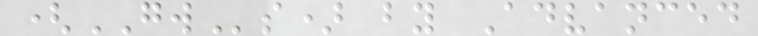(GWs) by Advanced
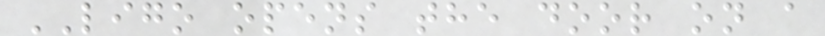LIGO opens the door on a
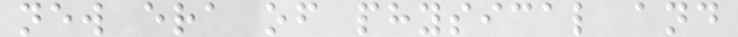new era of physical and
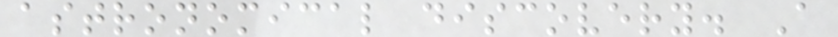astronomical discovery. A
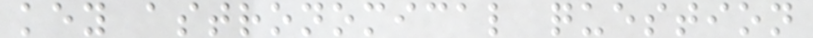key astronomical question
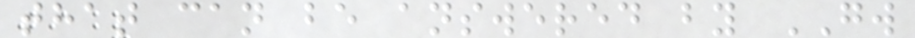that can be answered by GW
